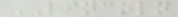LINCOLN
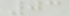03
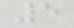5
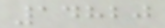14820
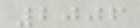2006
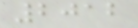2012
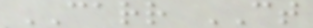CARR CT
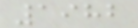1982
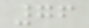76
